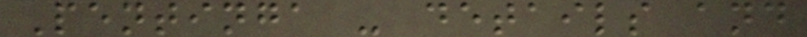Pentinga - details and
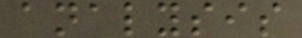analysis
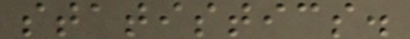statistics.
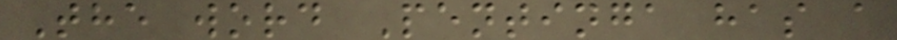The word Pentinga has a
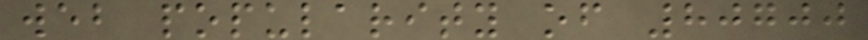web popularity of 80700
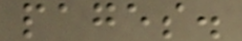pages.
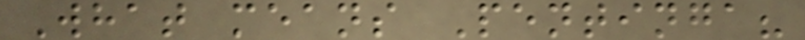What means Pentinga?
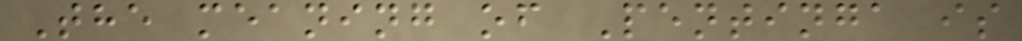The meaning of Pentinga is
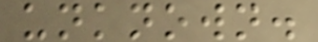unknown.
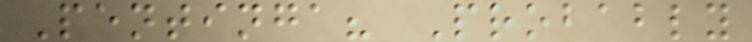Pentinga? Probably
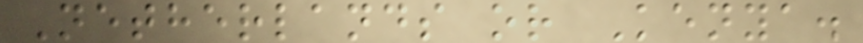Netherlands or Kenya.
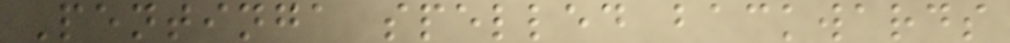Pentinga spelled backwards
